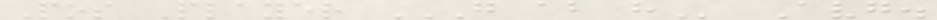Pos Player G AB H Avg.
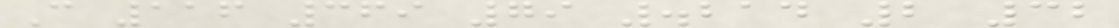C 116 369 79 .214 2 32
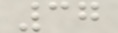37
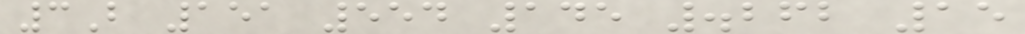3B 151 554 145 .262 15
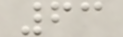63
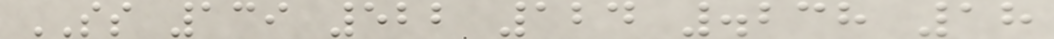SS 139 522 124 .238 18
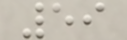59
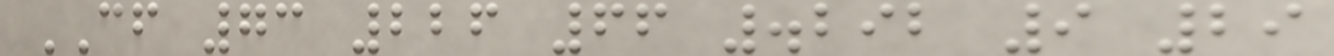CF 73 226 66 .292 9 29
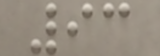93
